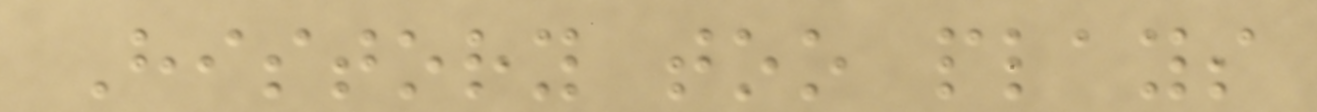History too plays
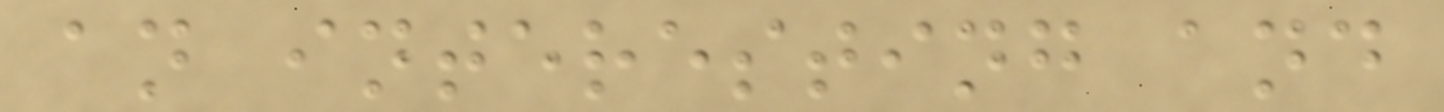an interesting and
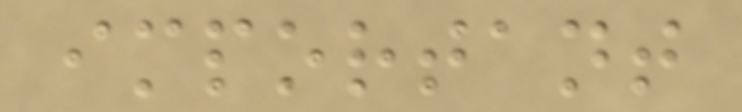important
